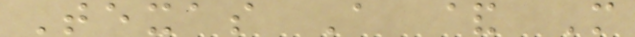Texas A & M
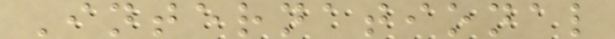International
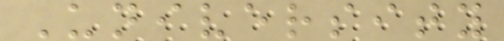University
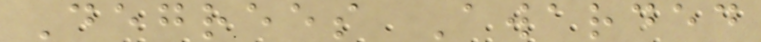Degrees Awarded
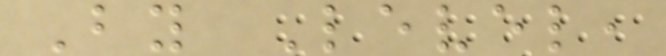By Level,
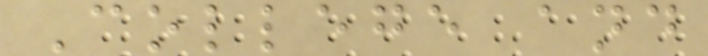College and
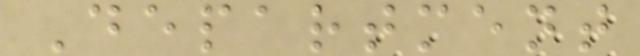Department
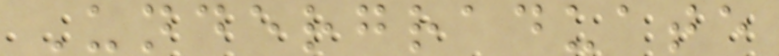Undergraduate
